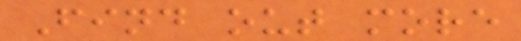Find out more
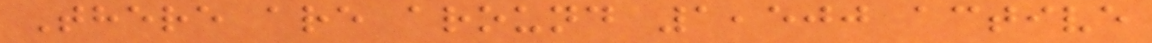There are around 1,500 active
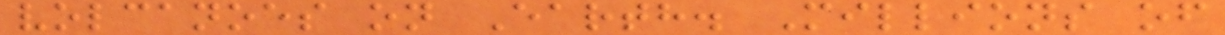volcanoes on Earth. Millions of
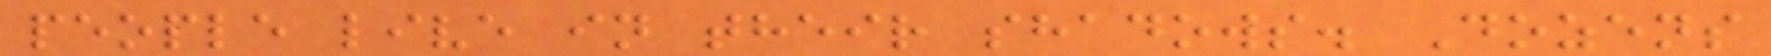people live in their shadows. Dozens
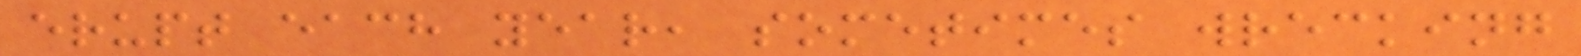erupt each year, sometimes wrecking
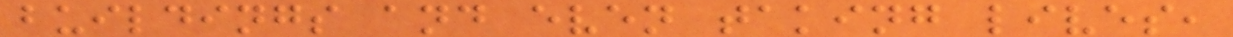buildings and even taking lives,
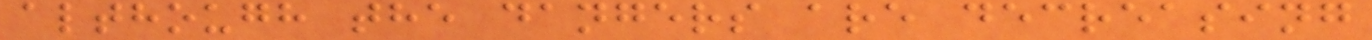although the dangers are decreasing
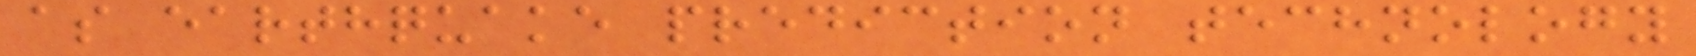as earthquake prediction technology
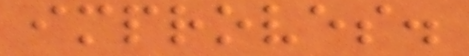improves.
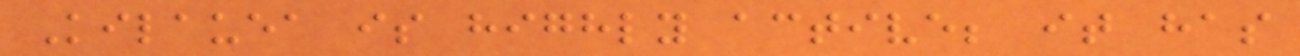Kilauea is highly active; it has
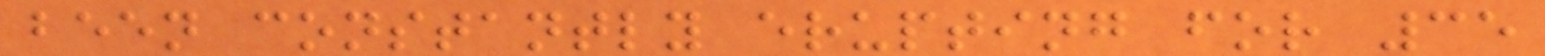been constantly erupting for 35
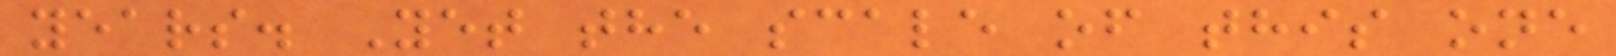years. Yet the scale of this one
